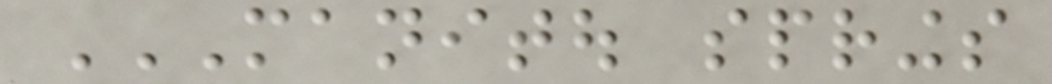MANITOU SPRINGS
